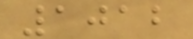1012
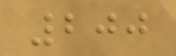200
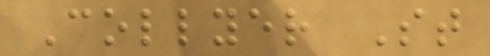Collyer St
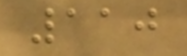110
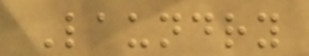Laundry
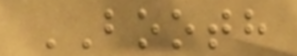BOOTH
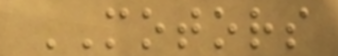MOTORS
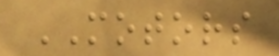MOTORS
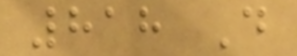818 D
